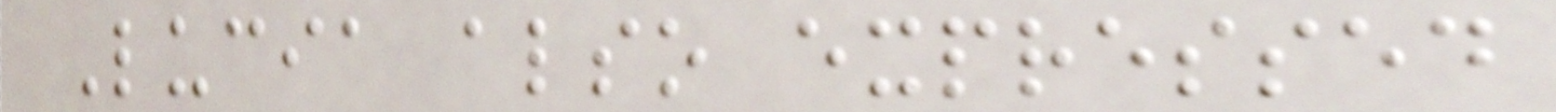Lucia also expressed
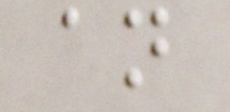an
